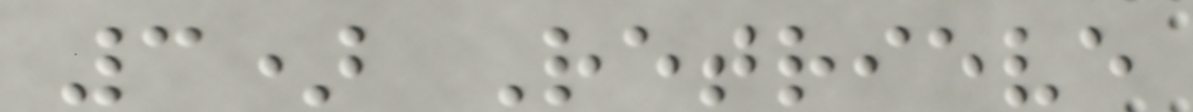3) Retrieve
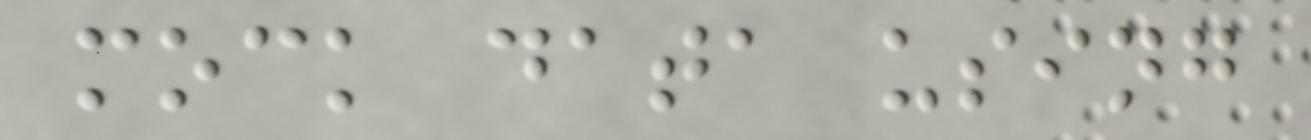mock data using
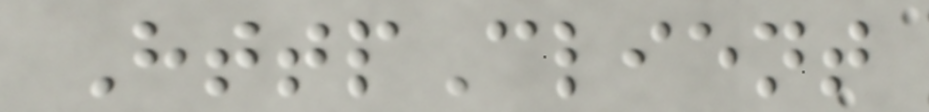HttpClient
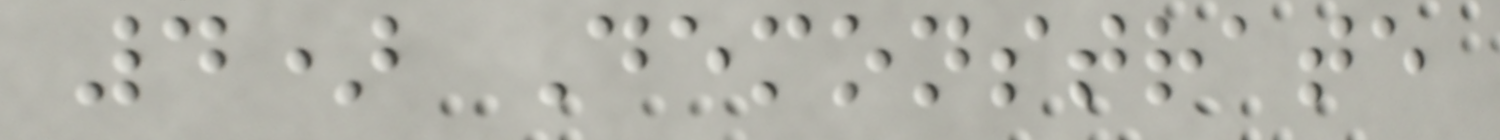4) Demonstrate
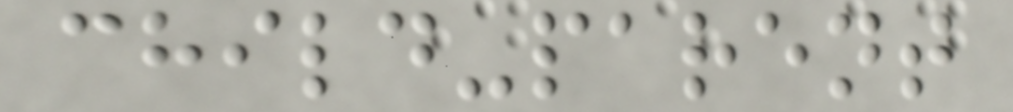child-parent
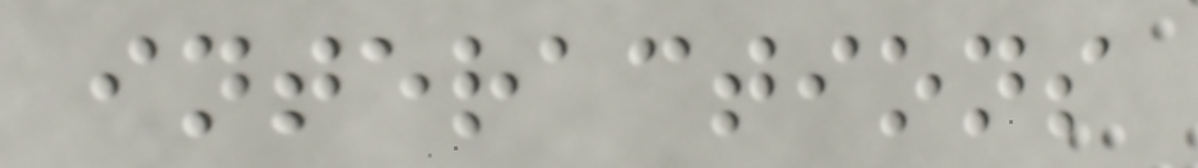interactions
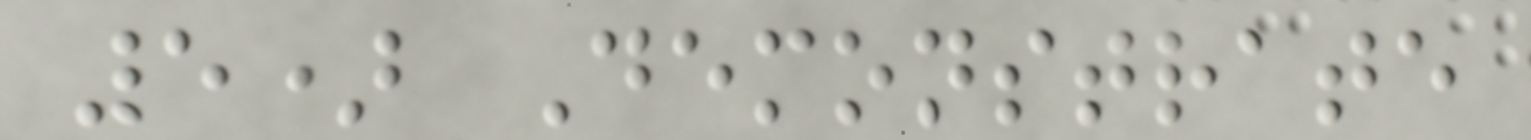5) Demonstrate
